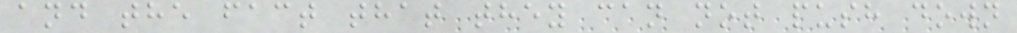and the fact that they can not push down
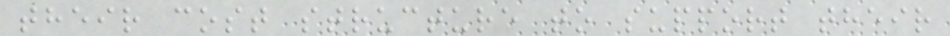their cost structure to support their
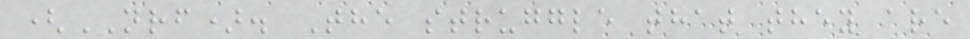(NRF). The struggle that they are
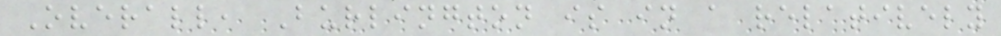Overall, Burlington is in a relatively
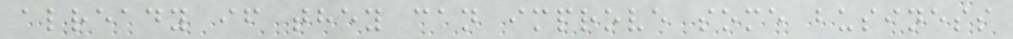already if they can improve some business
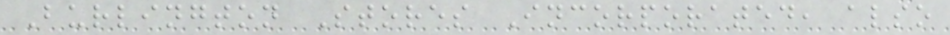Burlington Stores Incorporated, also
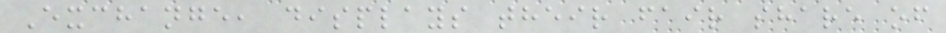Exchange, displays their fair share of
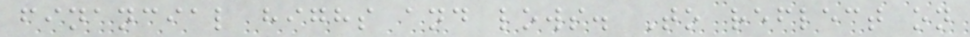financial highs and lows. To reflect on
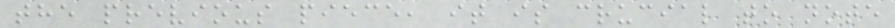the previous piece, it is crucial to note
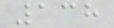138
